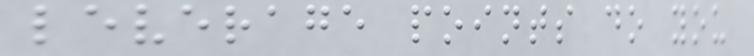leverage points do you
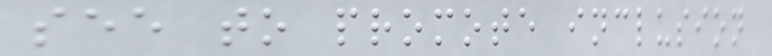see to promote inclusion
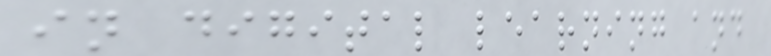in digital learning and
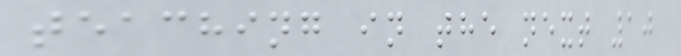teaching in the next 10
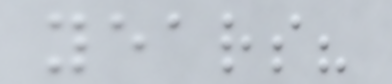years?
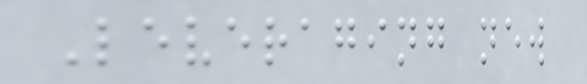Leveraging new
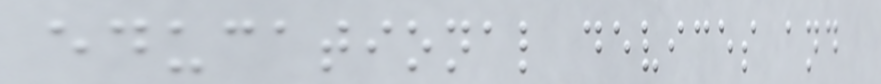educational devices and
